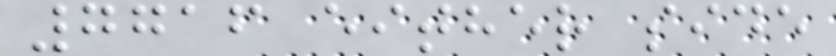7716 either side
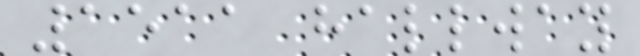1511 hallway
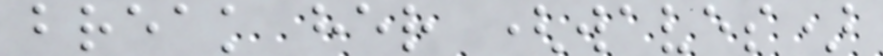break her (waves)
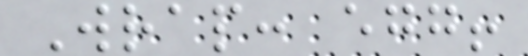Wrap: egg!
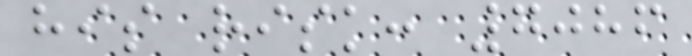his risk: 7086
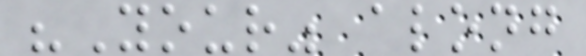"Your" along
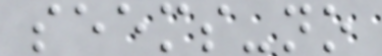seems-no
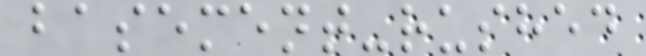basement-rushed
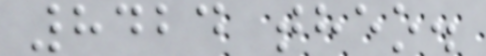8424 theo.
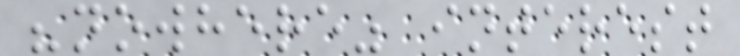"nowhere" interest
